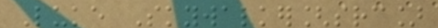Luke Skywalker[src]
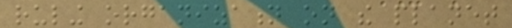ruling organization on the planet
